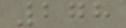278
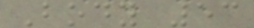Body 53
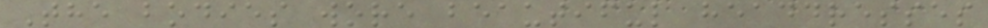The bodies wore beautiful headdresses
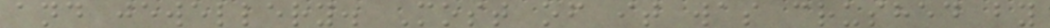and jewellery. Most of it was crushed by
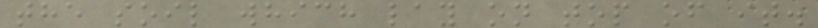the soil which lay on top of it.
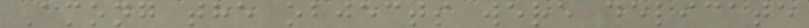Among the objects were delicate
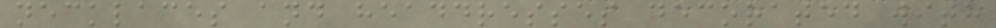necklaces and headdresses decorated with
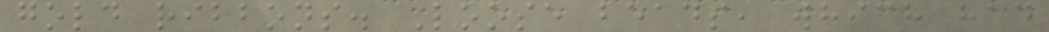gold ribbons. Loose beads, which had
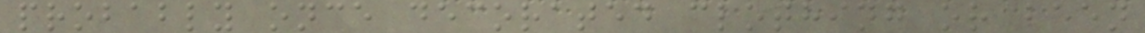probably once decorated clothing or been
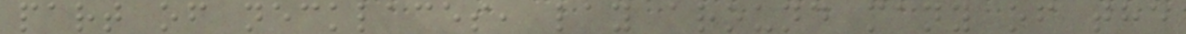part of necklaces, lay around many of the
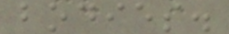bodies.
